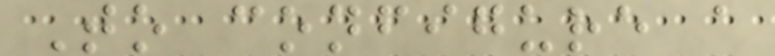To configure a
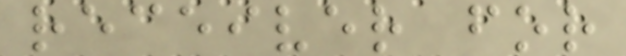receiver for
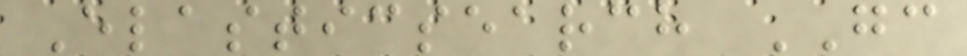Elasticsearch GC
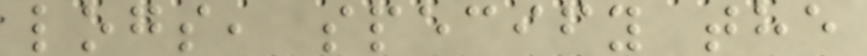logs, specify the
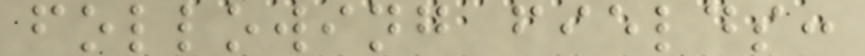following fields:
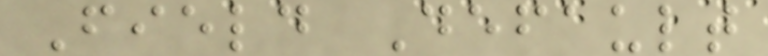Field Default
